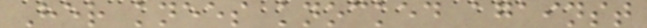Her knees knocked against
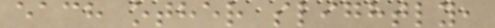each other slightly,
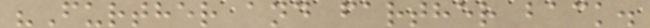"Further and farther back.
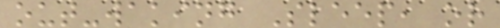out-waking Sleep, or
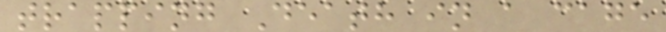trapping Death in a cage
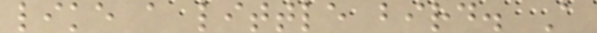like a little bird. A
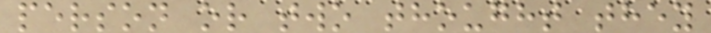person or two thought they
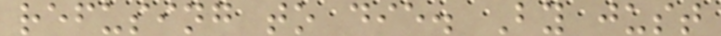refusing to die. By just
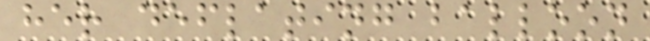her deflating balloon
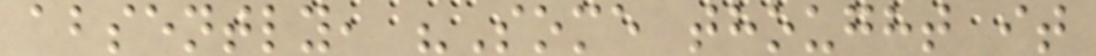absently, "Some thought it
